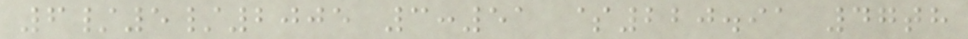6/5/2005 3:51 $220.91 47th
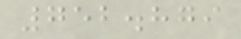752.879
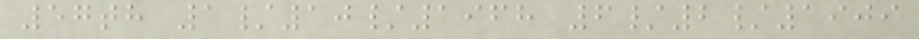57th 1/10/1968 6/2/1909
